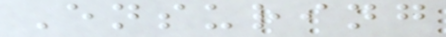Ensuring
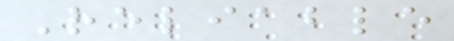Reliable
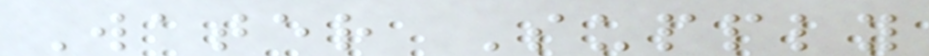Water Supply
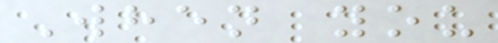When you
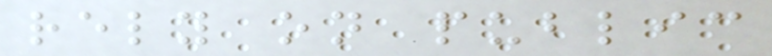rely on public
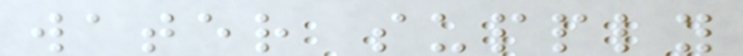water supply
